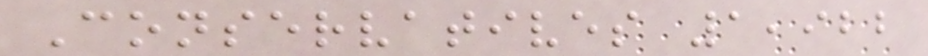Conservatives 1,922
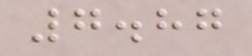7.87
